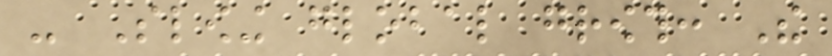- Slowing global growth: The
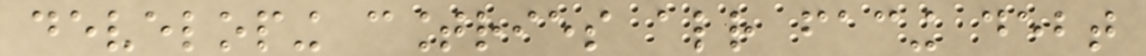developing countries already facing debt
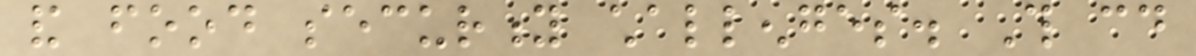and food security challenges. This could
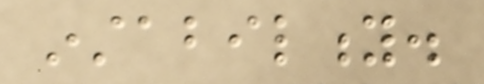instability.
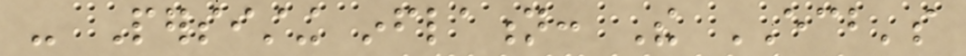- Persisting inflation: The ECB's
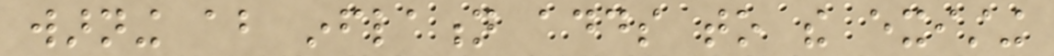warning about inflation adds to the existing
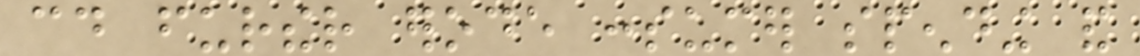could further erode consumer spending and
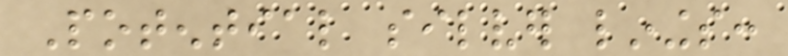Potential silver linings:
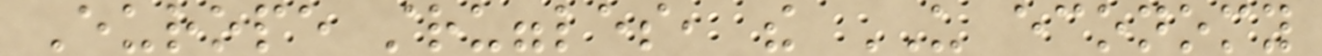Europe struggles, the US economy
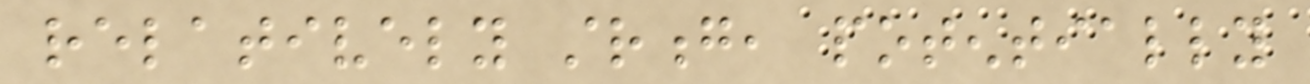relatively strong, potentially
